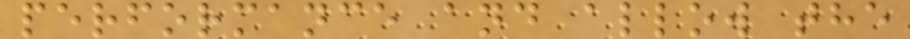performance and allow the
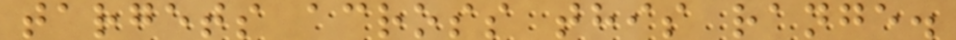targets across this range.
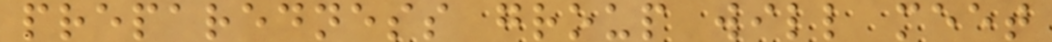preparedness group will meet
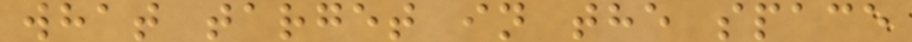what target in the space
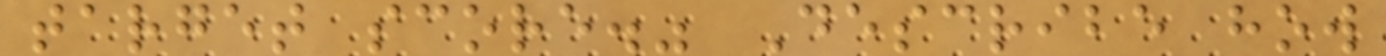target score." Describe how
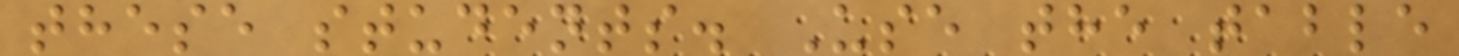these students. Use the table
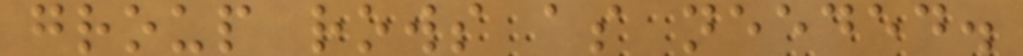group rows as needed.
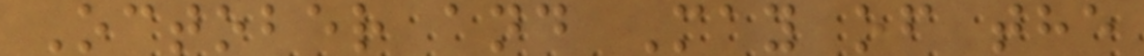October and May of the
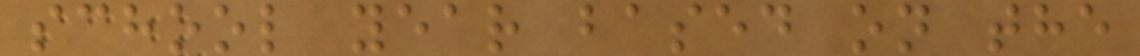school year based on the
